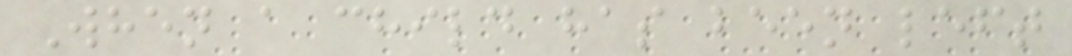When a child has been left
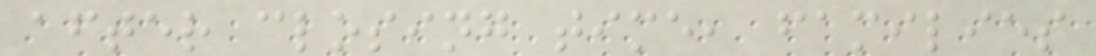after closing time, families
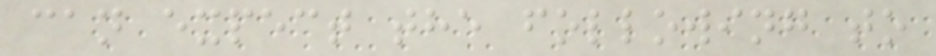can expect the following to
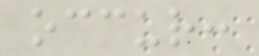occur:
